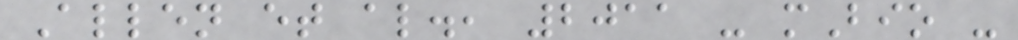Allen et al., 2011 - mBio -
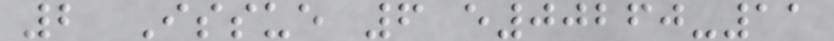2 Issue 6 e00260-11
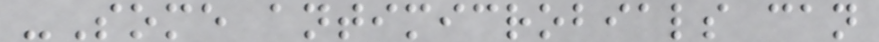-Some antimicrobials can
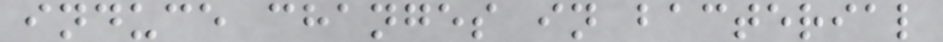induce changes in bacterial
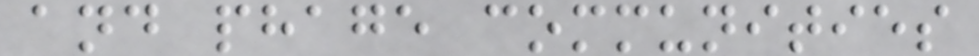and phage communities
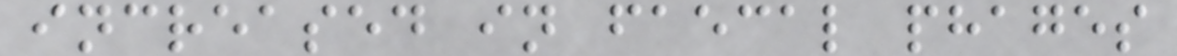increased in faecal phages
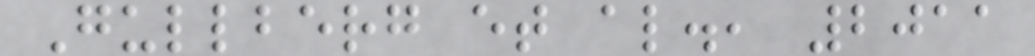Gullberg et al., 2011
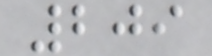209
